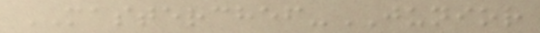MASTERCHEF-JUNIOR
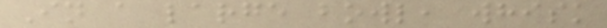In a large bowl, whisk
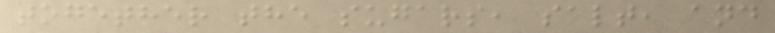together the sugars, salt, and
